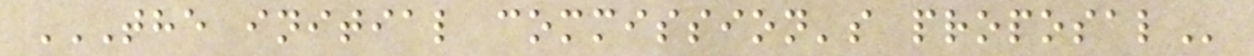THE INITIAL COMMISSION'S PROPOSAL
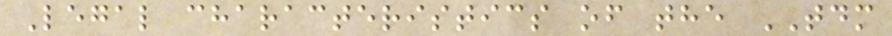Legal characteristics of the TDM
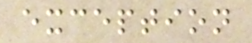exception
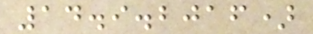14.9.2016)
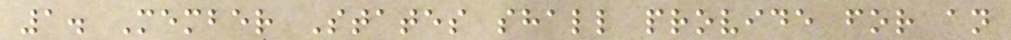1. Member States shall provide for an
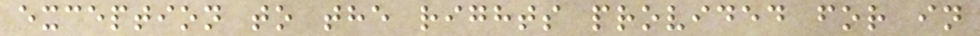exception to the rights provided for in
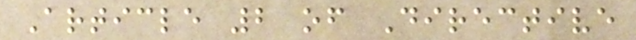Article 2 of Directive
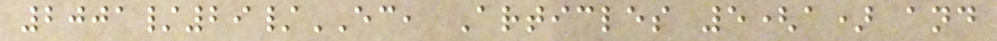2001/29/EC, Articles 5(a) and
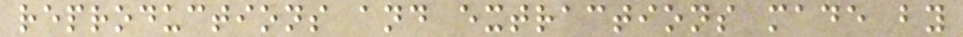reproductions and extractions made by
